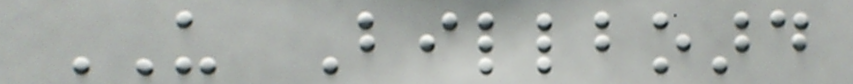US Billboard
